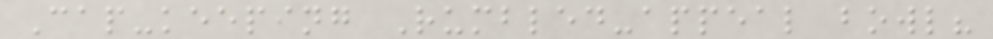Cap-keeping Rumbled-appeal bowl?
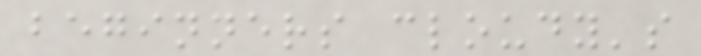beginners cloudy's
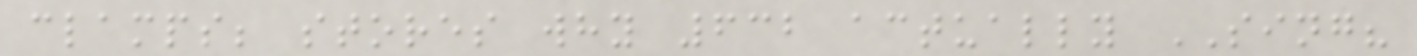clamps; stores why 632 actually SING?
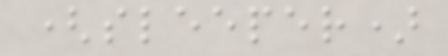(sleeper)
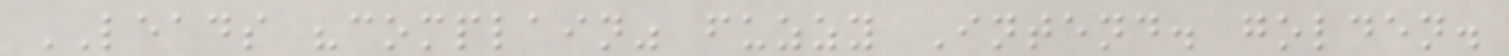LEADS "complain" fuzzy Intend. golden.
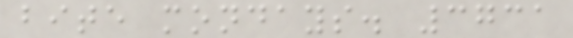bite mondays. 3731
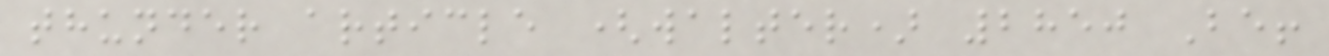thunder article (walter) 2850 Be!
